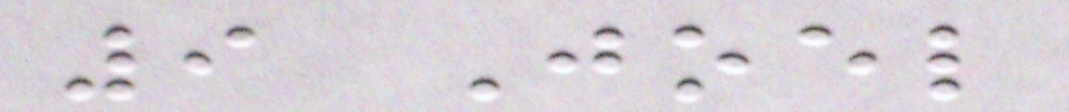9 Joel
